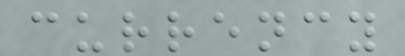currency
